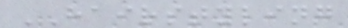HAIRSTYLING
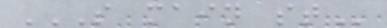S MAIN ST
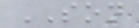SON
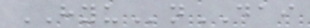HYUnDAI
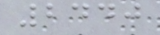2440
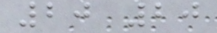20 20
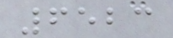6523
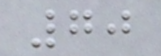70
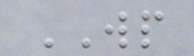WP
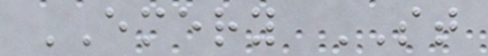EMERY ST
